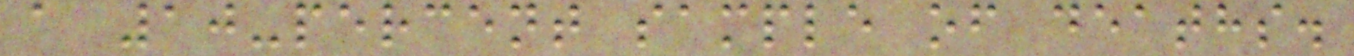a 10-percent sample of deaths.
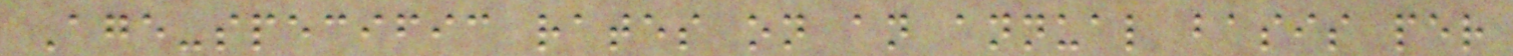Age-specific rates on an annual basis per
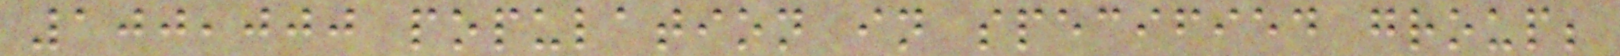100,000 population in specified group;
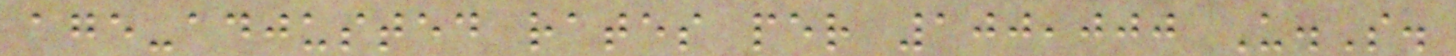age-adjusted rates per 100,000 U.S.
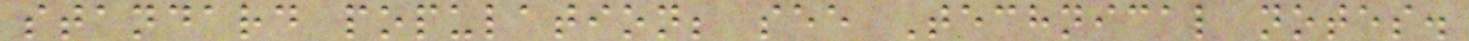standard population; see Technical notes.
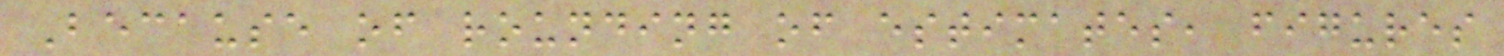Because of rounding of estimates, figures
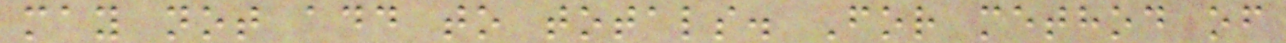may not add to totals. For method of
